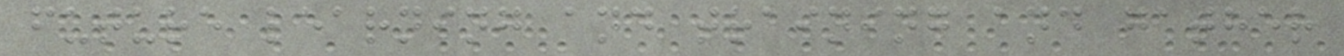future learning and training and gather
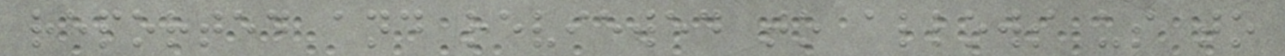reported and reviewed to allows us to
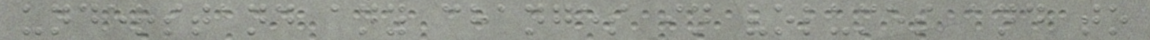understand any changes in volumes and to
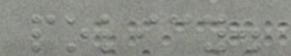policy.
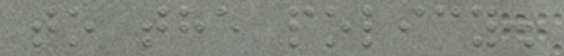to the policy.
